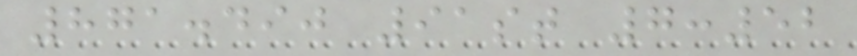871.490 91st 7:52
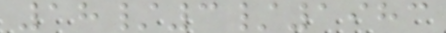18/3/1983
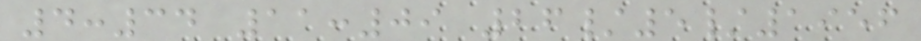4:34 11:09 26/5/1956
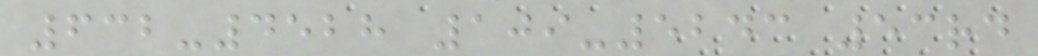632-4528 109-5243 53rd
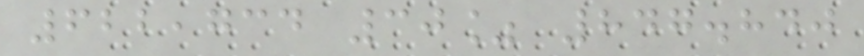622,734 30% 847.840
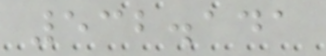532.141
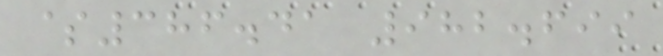$386.41 982.699
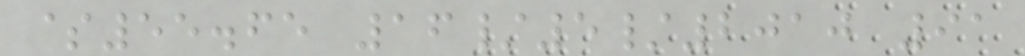$55.65 16/5/2010 91
